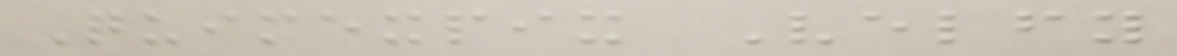Quimexpix Velfy
